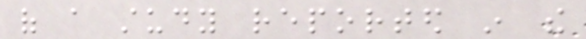of a study reported in the
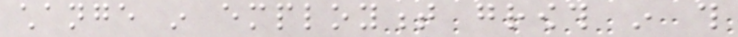change in employment growth in this
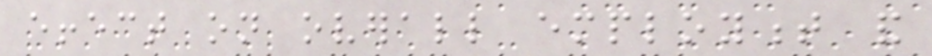effect on overall employment and
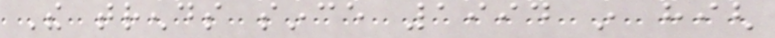The trends since 1994 in high
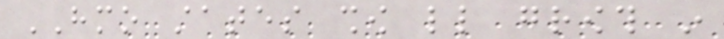HMO states show little growth in
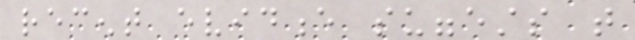recent evidence suggests that
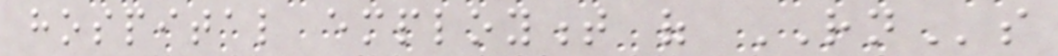hospital employment of RNs
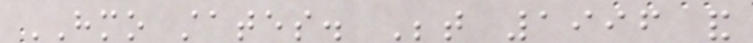HMO states. Between 1996 and
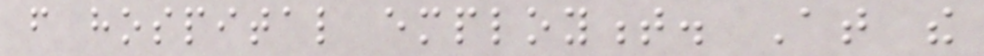from hospital employment. At the
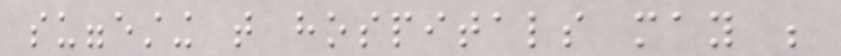suggesting that hospitals may be
